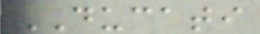DUCATI
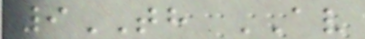9TH AV
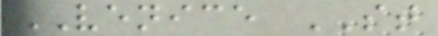VENICE ST
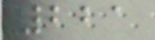221
